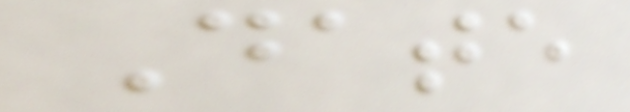Date
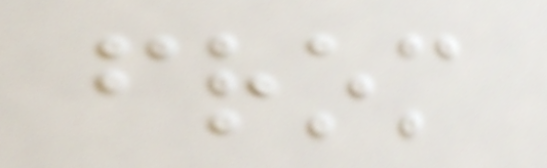from
